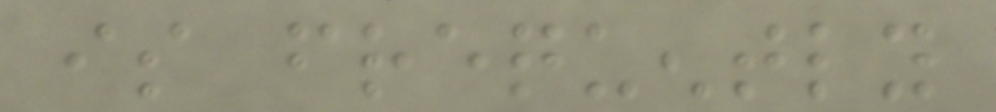is frequently
